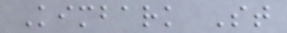Kimbark St
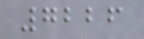7226
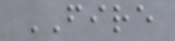FIRE
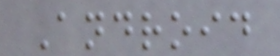Android
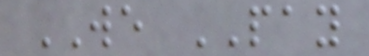WE PAY
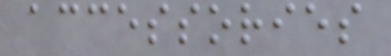accessories
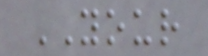YOUR
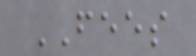FEES
